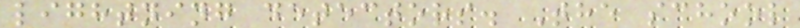lightning detectors. The school
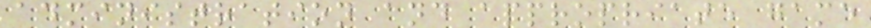administration and appropriate game
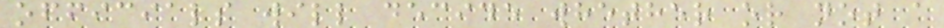officials will decide whether or not a
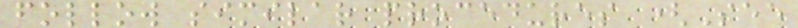follow similar procedures (See
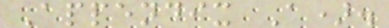Appendix A).
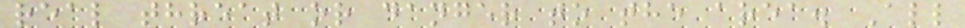real threat or danger to the area. All
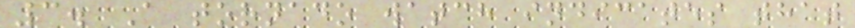3. A tornado watch indicates that
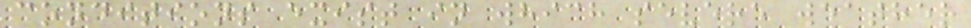conditions exist in which severe weather
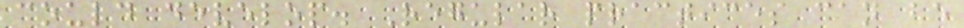could develop. Regular practices can be
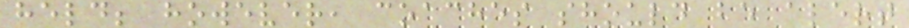held; however, coaches should be alert
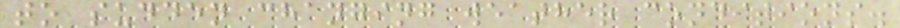to sudden changing weather conditions.
